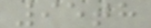95th
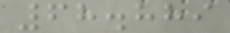68.889
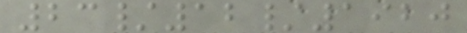23/12/1920
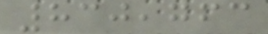830,763
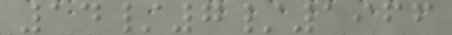14/7/1966
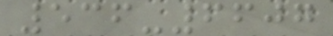536-6607
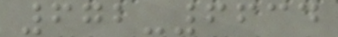672-6634
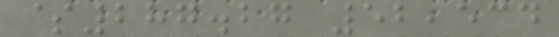$287.27 52,534
